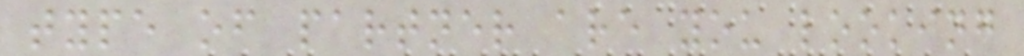type of partner are you looking
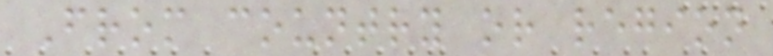From country or region
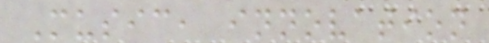Music, innovation
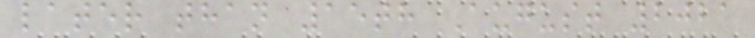later than 15th August 2021
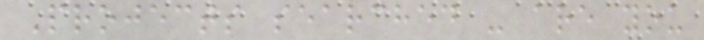Projects searched - are you
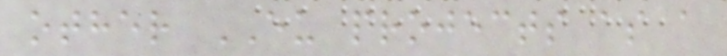other EU projects as a
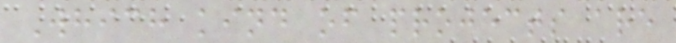Which kind of projects are
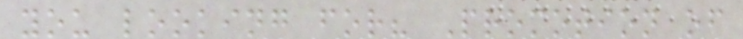you looking for? Promotion of
